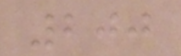200
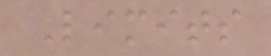Limits
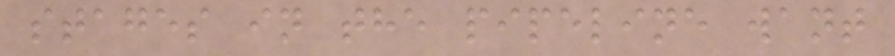stages in the pipeline want
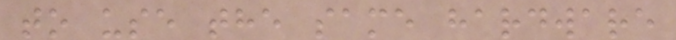to use the same hardware
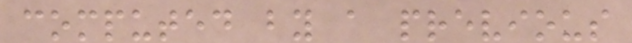computed by a previous
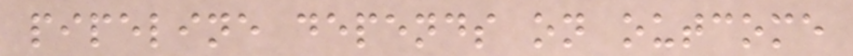pipeline depends on outcome
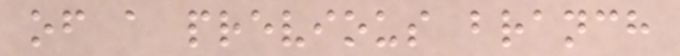of a previous branch
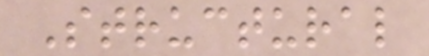Structural
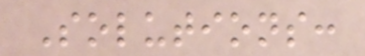Solutions:
